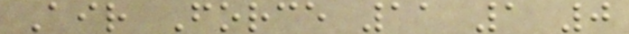Air Force 11 1 0
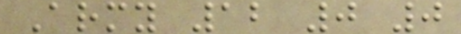Army 12 0 0
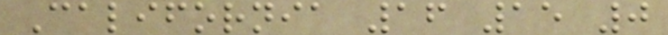California 16 15 0
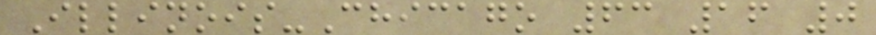Illinois-Chicago 63 16 0
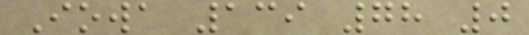Iowa 139 78 0
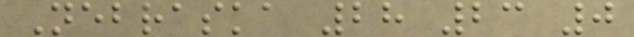Nebraska 28 23 0
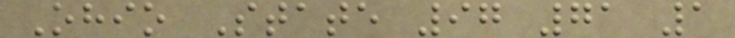Ohio State 97 71 1
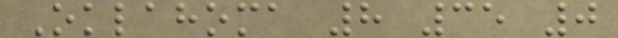Oklahoma 8 35 0
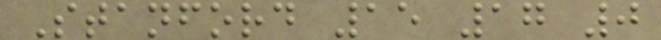Stanford 15 17 0
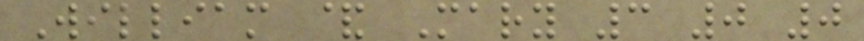William & Mary 3 0 0
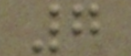7
